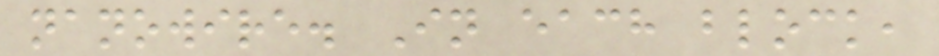nanowire. In each block,
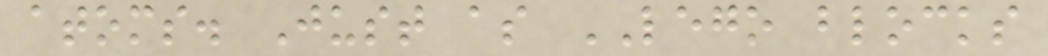atoms. Just as LEGO blocks
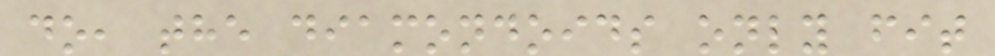do, the diamondoids only fit
